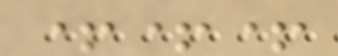+++
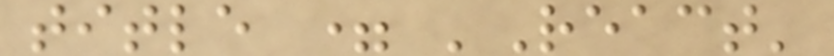title = 'React'
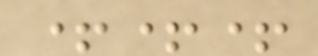+++
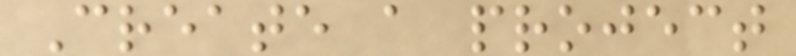Create a project
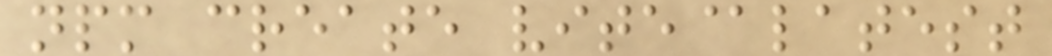npm create vite@latest
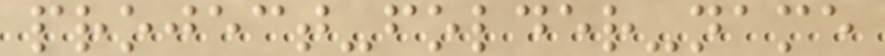project-folder-name
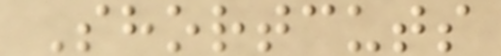Shortcuts
